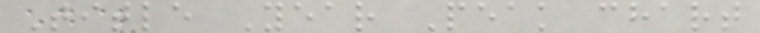Title Year Peak chart
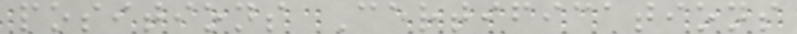positions Certifications
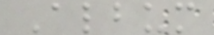Album
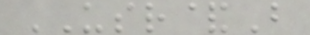USR&B
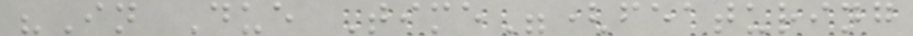"In Due Time"(featuring
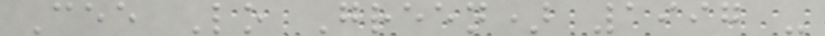Cee Lo Green) 1997 -
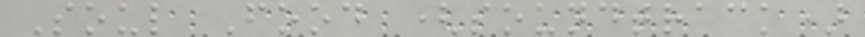Soul Food (soundtrack)
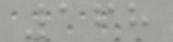168
